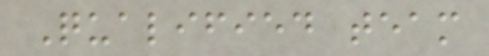Qualified team
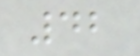42
